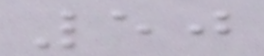50
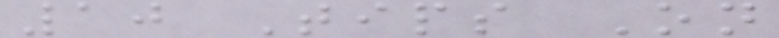10 Tips On
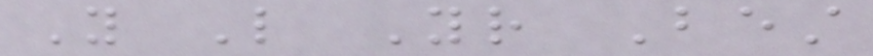You Like Your Best
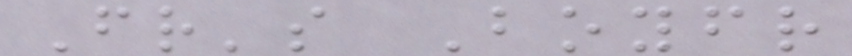Friend's Boyfriend
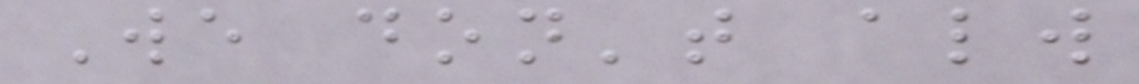We don't always
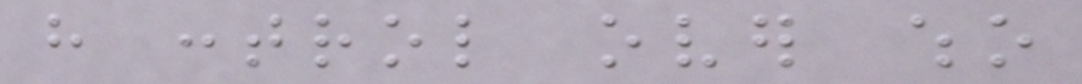have control over who
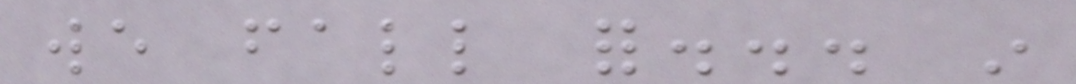we fall for... in
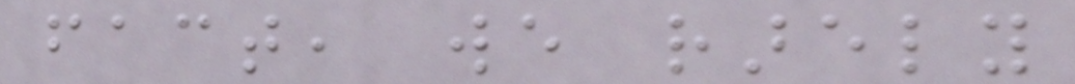fact, we rarely
